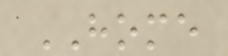HOME
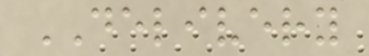DELIVERY
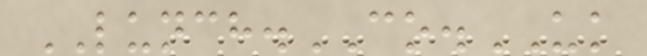LUNCH.CO.UK
